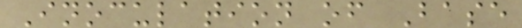Inoculation of Base
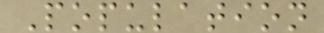Population
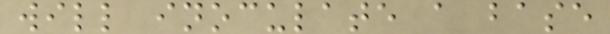will inoculate a base
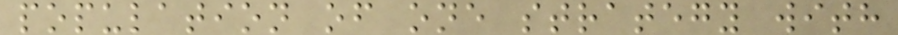population of one strategy with
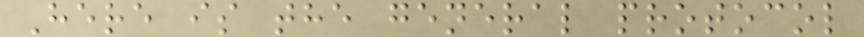Here is the general protocol
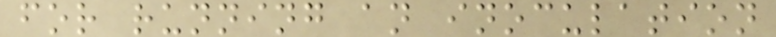for running an inoculation
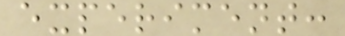experiment:
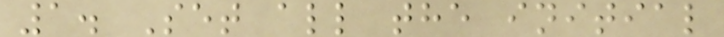1. Set all the initial
